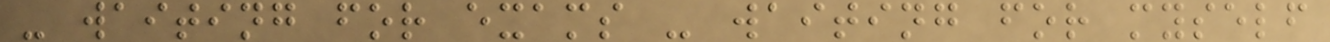- waiting for exams - waiting for myself
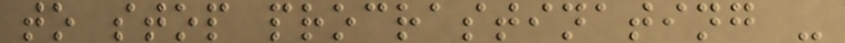to stop procrastinating -
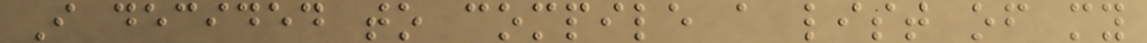I decided to compile a list of my
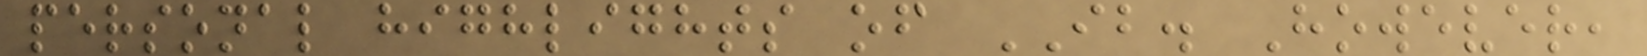personal highlights of IB. However,
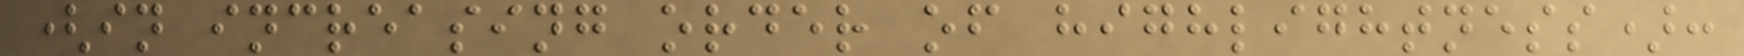(in increasing order of highlightness):
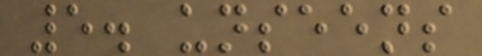5. unseens
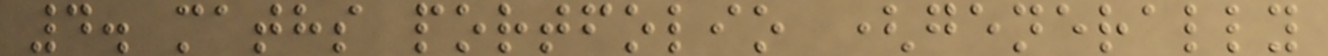4. maths portfolio (generally
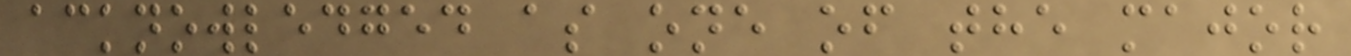acknowledged as one of the major
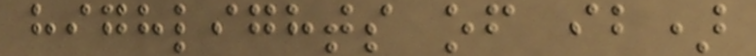highlights of ib)
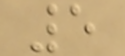5
